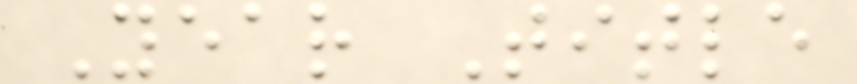Year Title
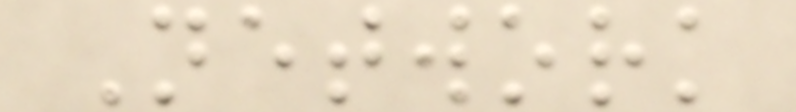Network
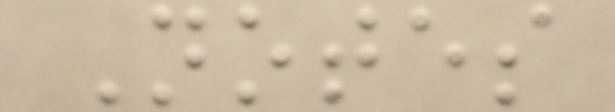Notes
